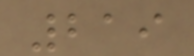219
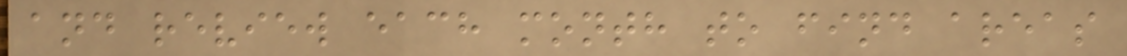and review each month to find areas
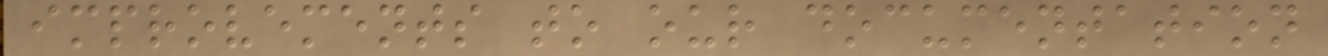improvements to our documentation
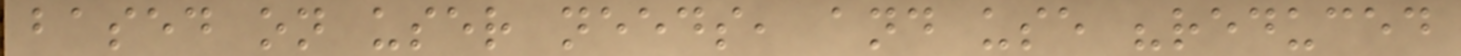based on user needs, and use "reduced
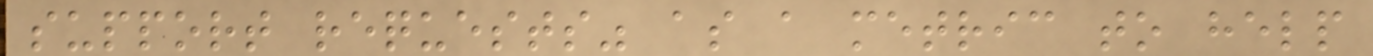support requests" as a metric to help
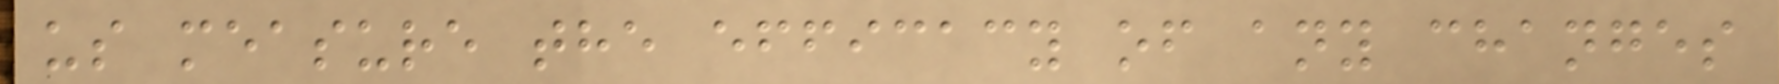us measure the efficacy of any changes
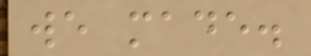we made.
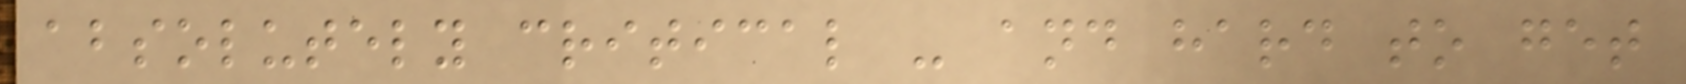absolutely critical - and hard to get
